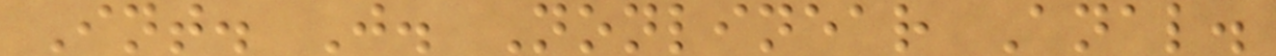Int. J. Nonlinear Anal.
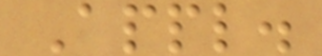Appl.
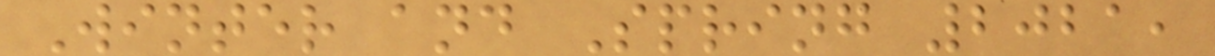Winter and Spring 2021,
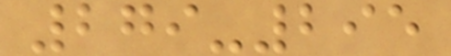279-295
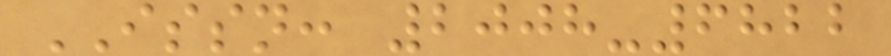ISSN: 2008-6822
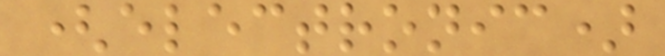(electronic)
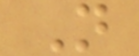N
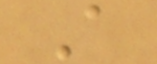A
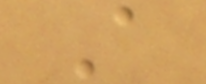A
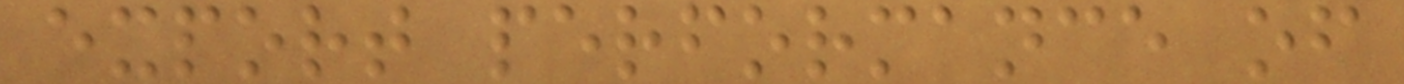export performance of
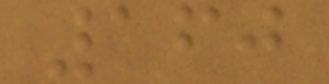160
